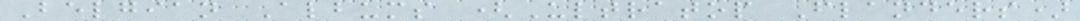Belgian Albums (Ultratop Flanders)
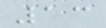13
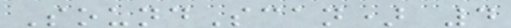SoundScan) 4
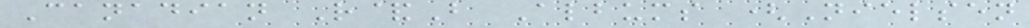Canadian R&B Albums (Nielsen
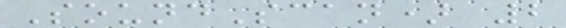SoundScan) 2
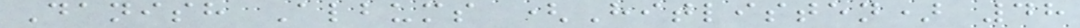Danish Albums (Hitlisten) 48
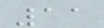11
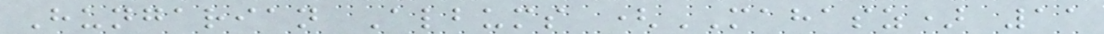Hungarian Albums (MAHASZ) 11
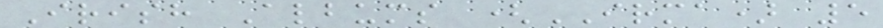Irish Albums (IRMA) 5
